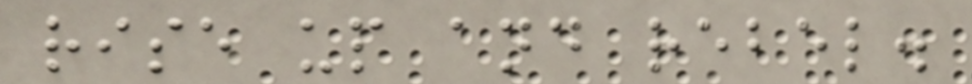rise up and rebel.
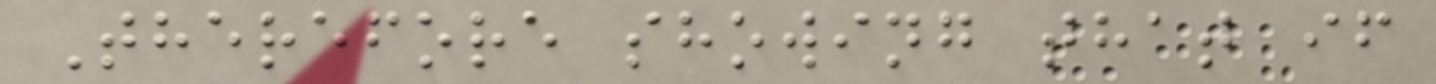Therefore showing that if
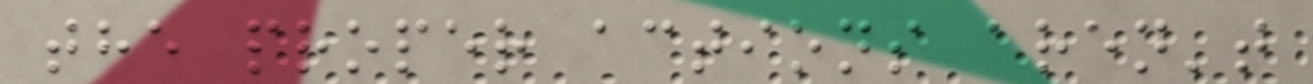the proper actions aren't
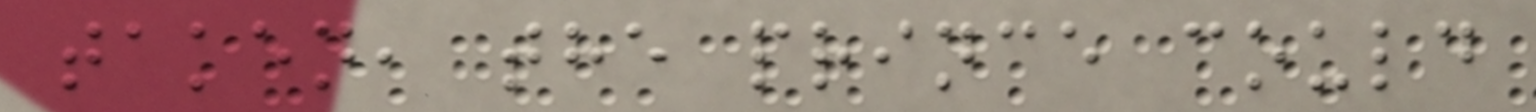taken, the prince could
